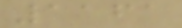1161
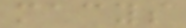macys
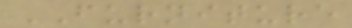FURNITURE
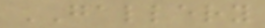GALLERY
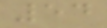54
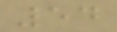54
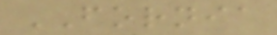FORNIA
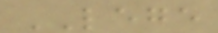LEGE
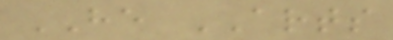HE ARTS
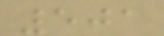501
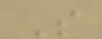S
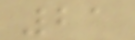21
